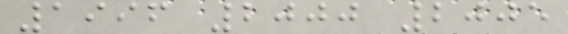1996 2000 2005
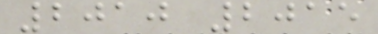2010 2015
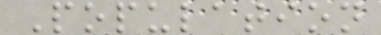Population
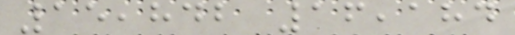15,842 16,184
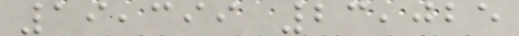19,399 23,025
